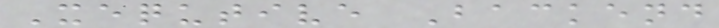Xequtive Backend
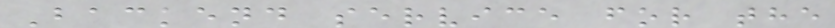Backend service for the
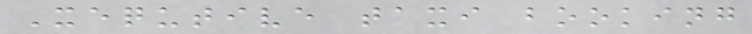Xequtive taxi booking
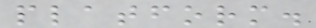platform.
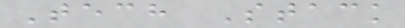Tech Stack
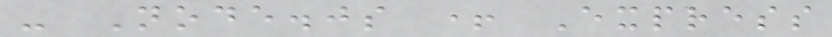- Node.js + Express
